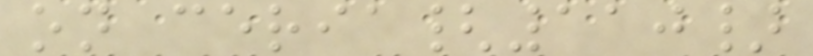on ceria{110}
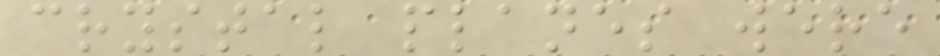crystal planes were
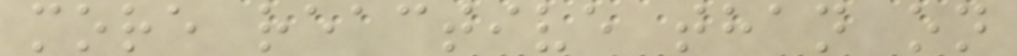more reactive than on
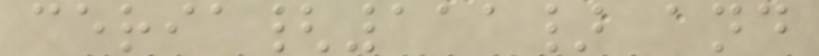ceria{111} and
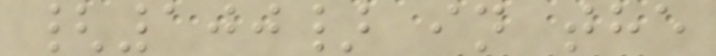{100} in the
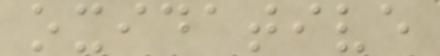oxidative
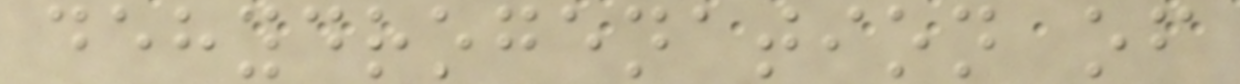dehydrogenation of
